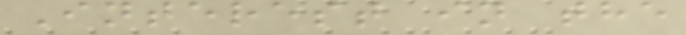Interest in the
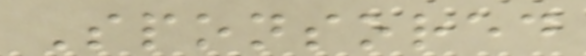Sponsored
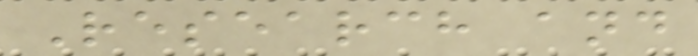Research and
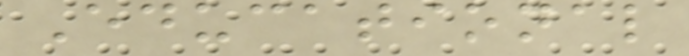Educational
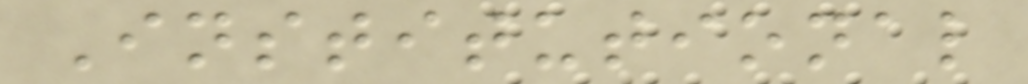Institutional
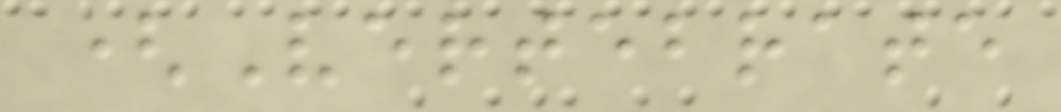(Vertebrate
